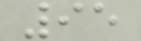95
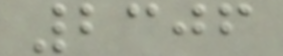2306
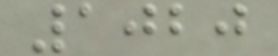1020
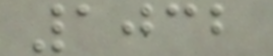1032
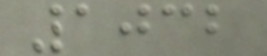1032
